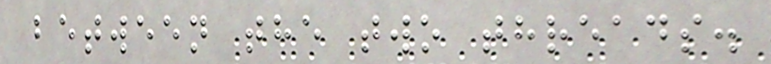between the two threads.
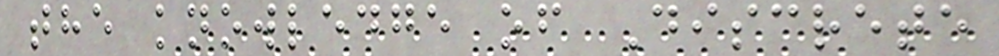the knowledge of Discrete
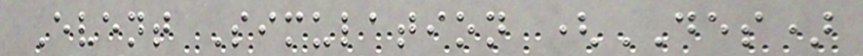Event Simulation (DES)
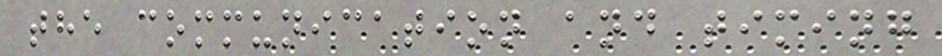the communication and timing
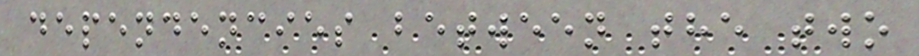dependencies between the two
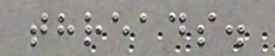threads.
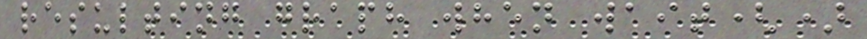resulting graph when wait()
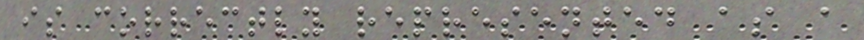is correctly represented as a
